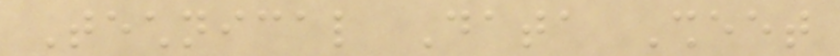Technical Data Sheet
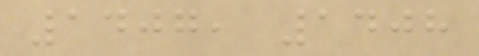1407, 1408
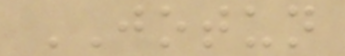JOTUN
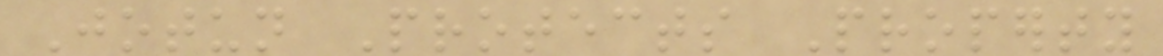Jotun Protects Property
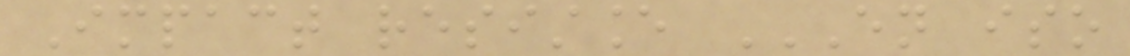Impact resistance EN ISO
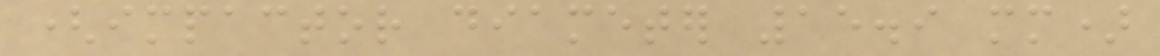(impactor diameter 15.9 mm)
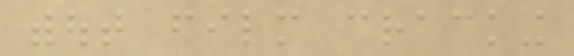without film cracking
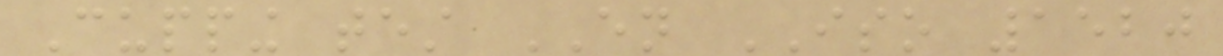Cupping test EN ISO 1520
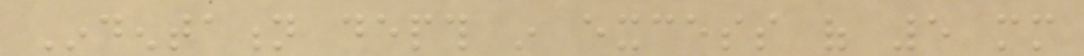Indentation depth in excess of 5 mm
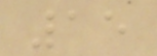15
